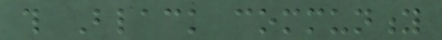this Black community
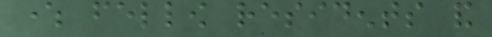where fellow residents and
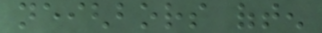neighbors often
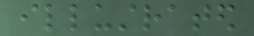illustrated
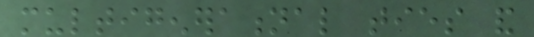multigenerational ties and
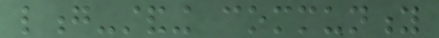long-standing community
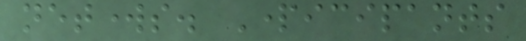networks. Participants
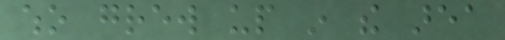who grew up in the area
